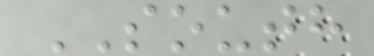SOUTH
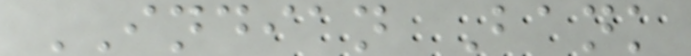INDIAN Bank
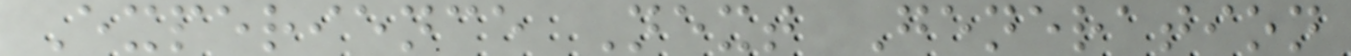Experience Next Generation
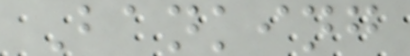Banking
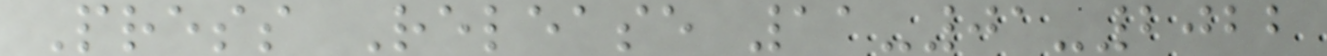Press Release 11-01-2022
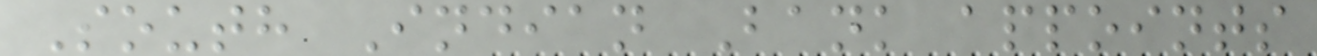South Indian Bank appoints
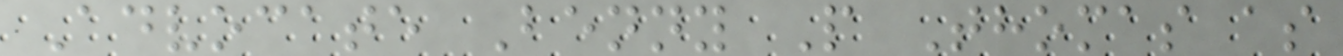Advocate Benny P Thomas as
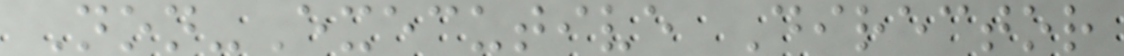Non-Executive Director
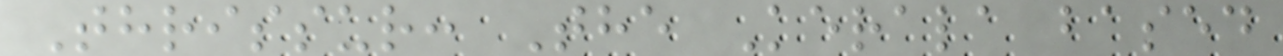Thrissur: The Kerala based
